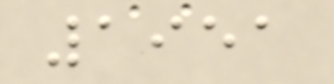1951
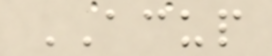ACUP
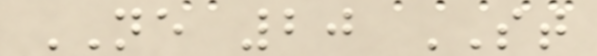NE 20 ST
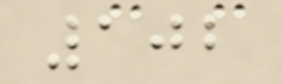102
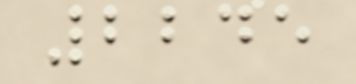2245
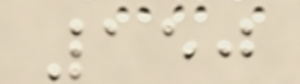150
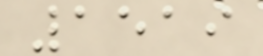1519
